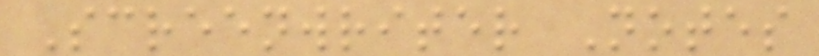Screenwriter Notes
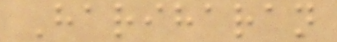Hariharan
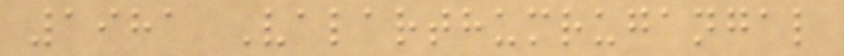1981 Valarthumrugangal
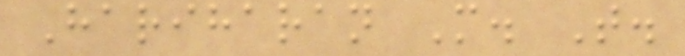Hariharan M. T.
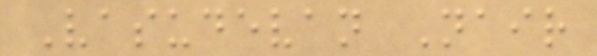Vasudevan Nair
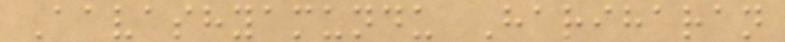Aavashyamundu Hariharan
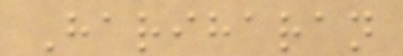Hariharan
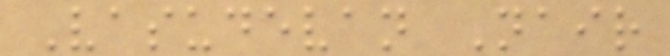Vasudevan Nair
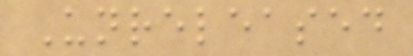Unreleased
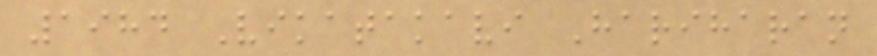1984 Vikatakavi Hariharan
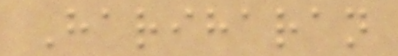Hariharan
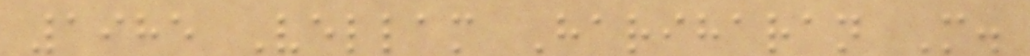1985 Vellam Hariharan M.
